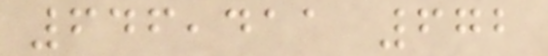646,411 672
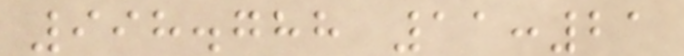998.788 11:21
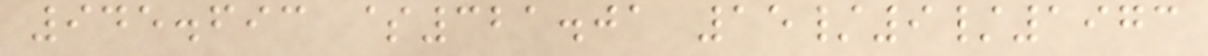945.693 $321.01 15/9/1973
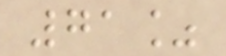71%
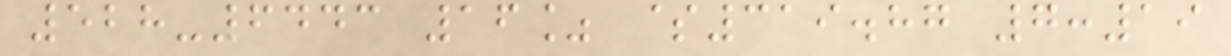528-6443 16% $319.87 7:19
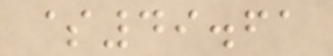$49.61
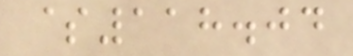$118.04
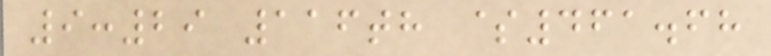9:29 116th $461.68
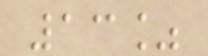13%
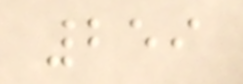259
